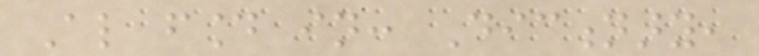Also found in: Dictionary,
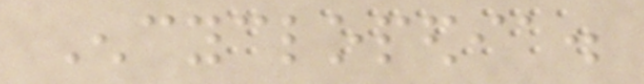Encyclopedia.
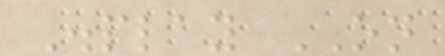Display ON
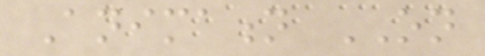Animation ON
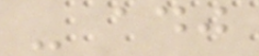- adj
